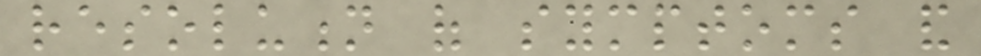resolution of symptoms and
